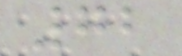72
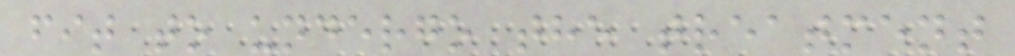fit to undergo the treatment
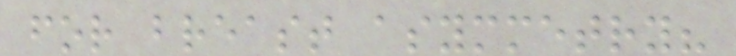for breast asymmetry?
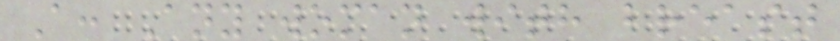A: Any woman with breast
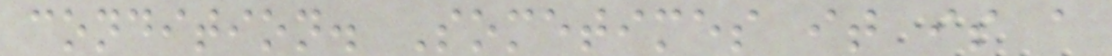condition. Sometimes it is a
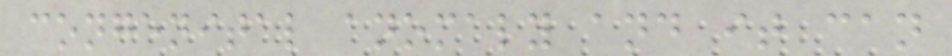congenital anomaly and it can
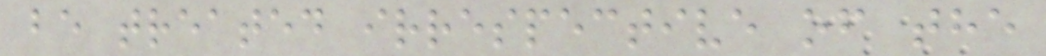be treated irrespective of the
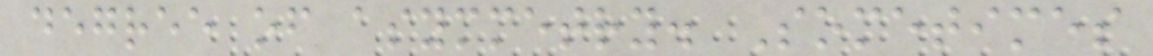degree of asymmetry. Sometimes
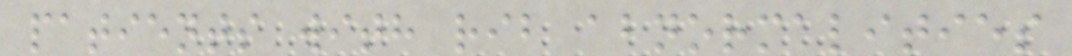patients with rib abnormalities
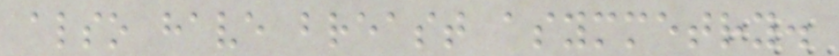also have breast asymmetry.
